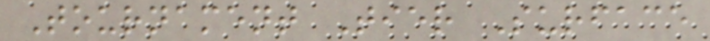Tournament Tier Surface
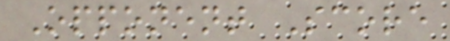Opponent Score
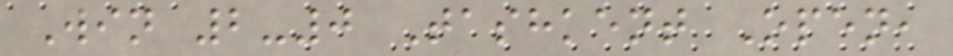Win 2-0 Tashkent Open,
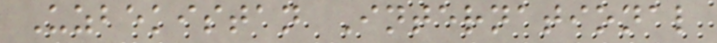Uzbekistan International
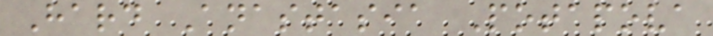Hard Anastasia Potapova
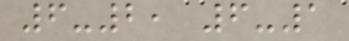6-2, 6-1
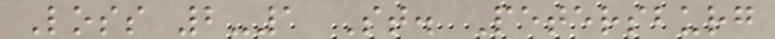Loss 2-1 St. Petersburg
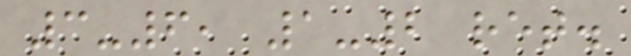3-6, 1-2 ret.
